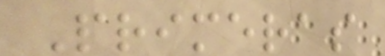Primeras
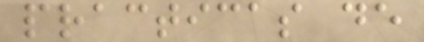practicas de
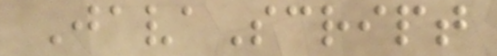JavaScript
